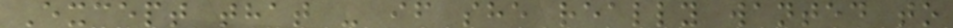Except that - if she really wanted to
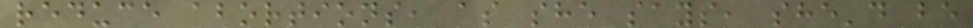reduce abortions, as she says, she'd be
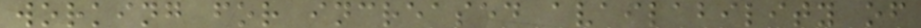working for increased availability of
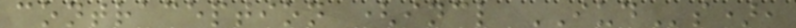contraception (incl IUDs),
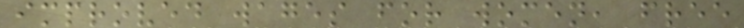improved wages for women, free
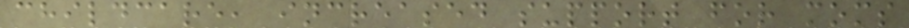childcare, increased support for moms
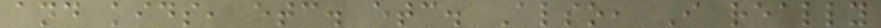and kids, etc. etc. Also, I really
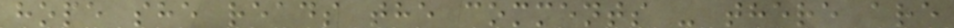hope she reads the comments - there are
